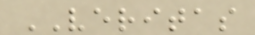VERITAS
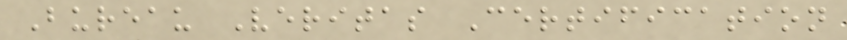Bureau Veritas Certification
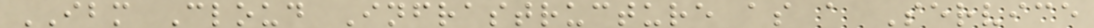IBM Cloud Infrastructure as a Service
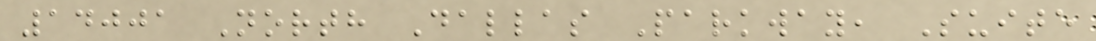14001 North Dallas Parkway, Suite
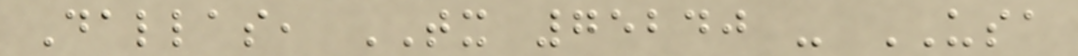Dallas, TX 75240 - USA
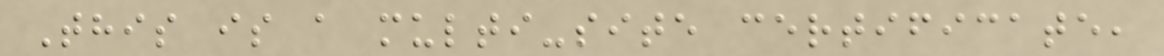This is a multi-site certificate,
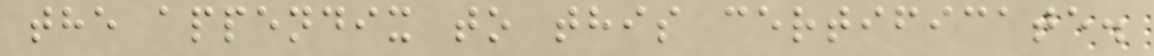the appendix to this certificate.
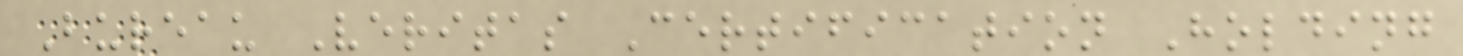Bureau Veritas Certification Holding
